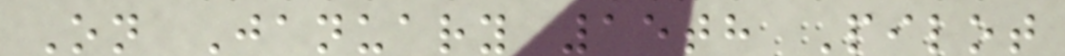On January 15th Pilot
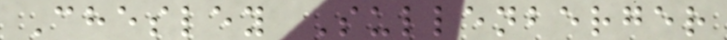Chesley Sullenberger
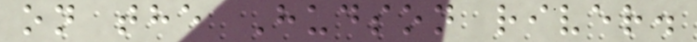on the Hudson river.
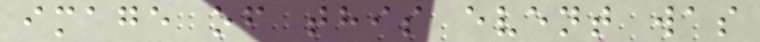image of this event was
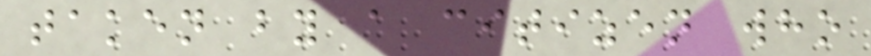taken by a citizen who
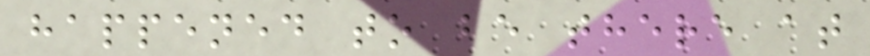happened to be there at
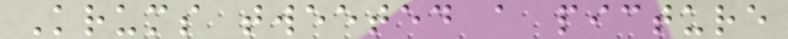Krums tweeted a picture
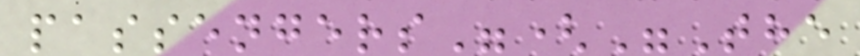passengers"("The
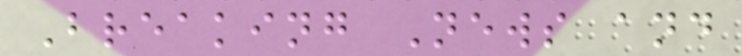Breaking News and
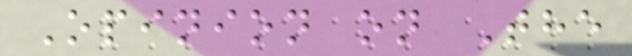Opinion on The
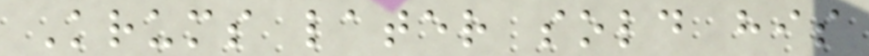Krums later sold his
